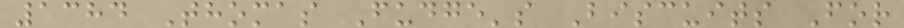1384 Thomas Fudge's Biscuits For
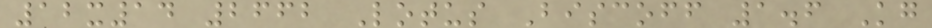12x14 2662 Lotus Biscoff 1.6 Kg
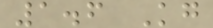1.6 Kg
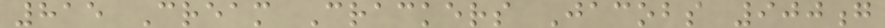815 Cream Crackers Jacobs 900g
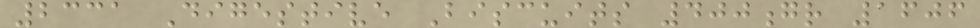2331 Digestive Biscuits 400gr 1606
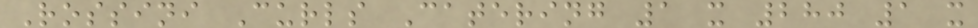Rossini Curls Catering 1 x 280 1 x
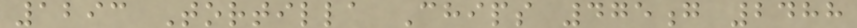1293 Tortilla Chips 475g 2488
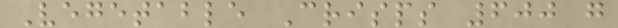Vegetable Crisps 600 g
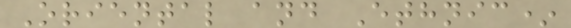Oriental and Ethnic*
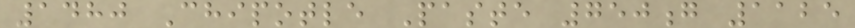1480 Chipotle Paste 750g 1125
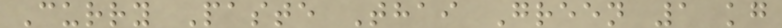Curry Paste Thai Green 1 kg
